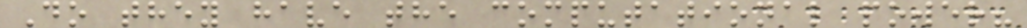Do they have the computational power?
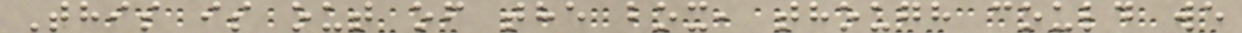This is out of the box, though could we
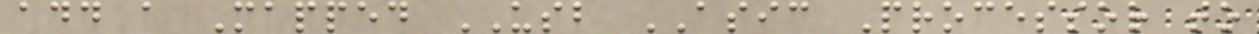add a Mapped USB ASIC Processor to
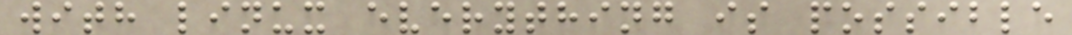with linux everything is possible
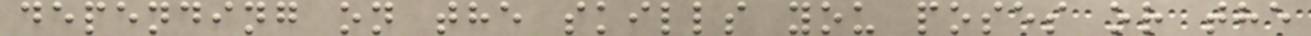depending on the skills you poses or the
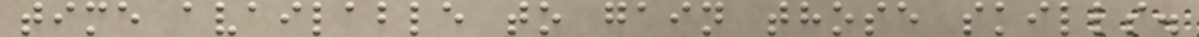time available to gain those skills.
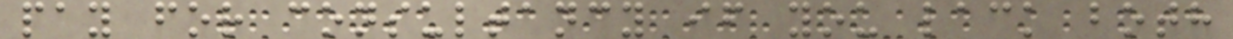pay for consultancy if you lack both
